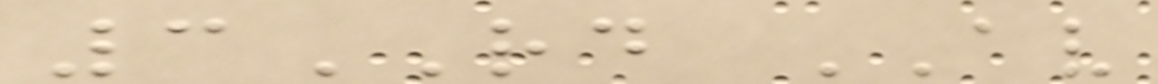3RD AV
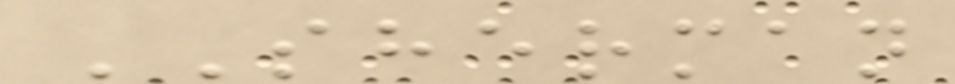SHERMAN
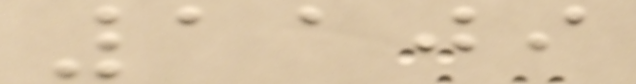1109
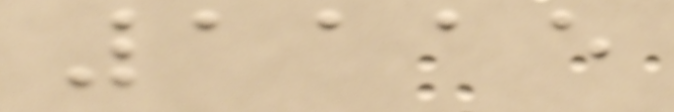1115
